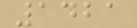1421
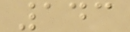143
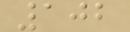102
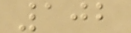102
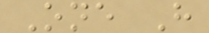One H
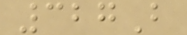327B
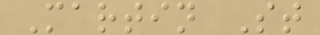Martin St
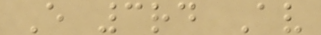E 3rd Av
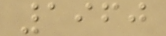1960
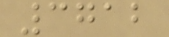3712
